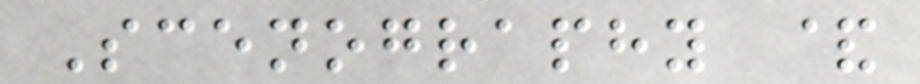Scenography &
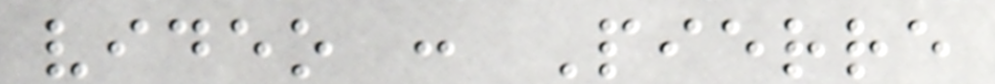video : Pierre
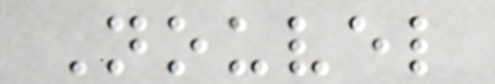Nouvel
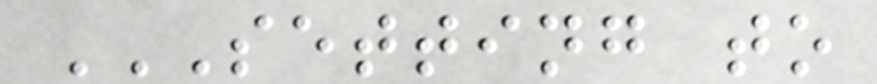SETTING TO
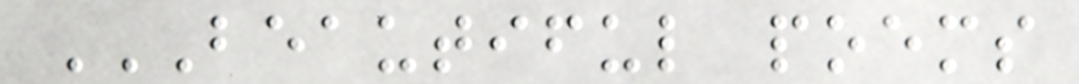BEAUTIFUL POEMS
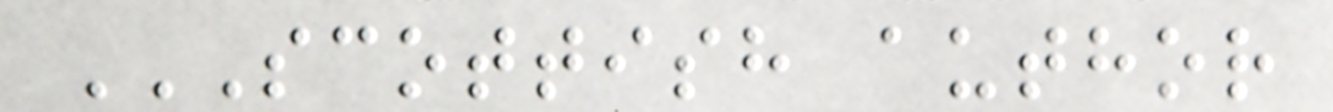SCOTTISH AUTHOR
